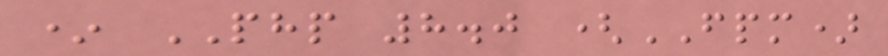* PHP 8.0 (FPM)
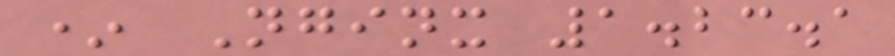* Nginx 1.23.1
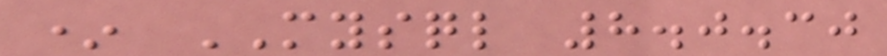* MYSQL 8.0.30
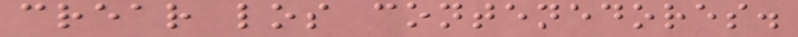crear los contenedores.
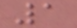1
